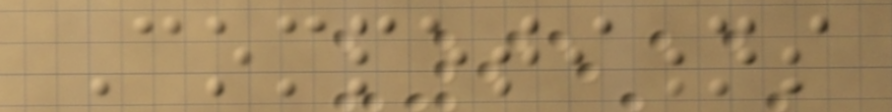Competitions
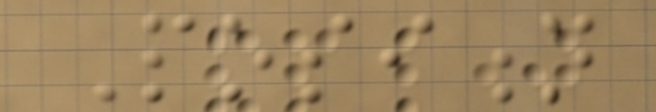Position
